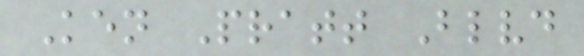Ken Pratt Blvd
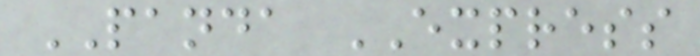PANDA EXPRESS
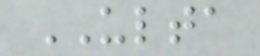ULTA
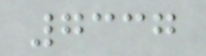7337
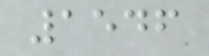1546
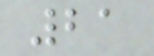21
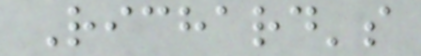Richard's
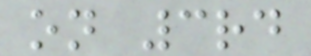on 3rd
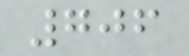706
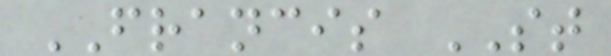FRANCIS ST
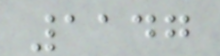1147
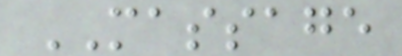MASSAGE
